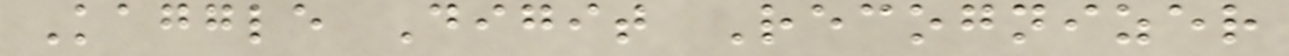Kaggle Digit Recognizer
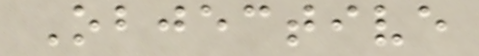Objective
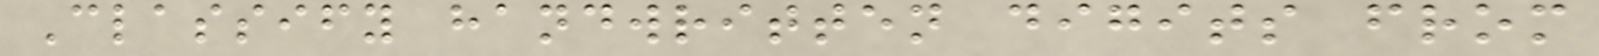Classify handwritten digits from
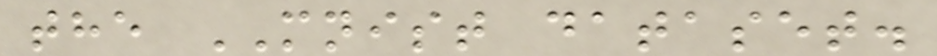the MNIST dataset.
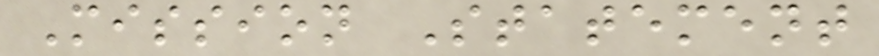Mission Statement
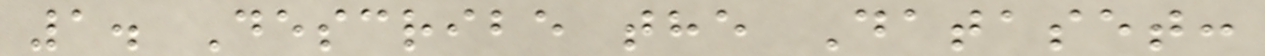1. Describe the Dataset:
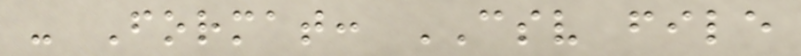- Format: CSV file
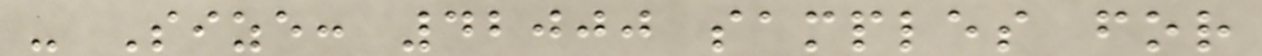- Size: 42000 samples for
